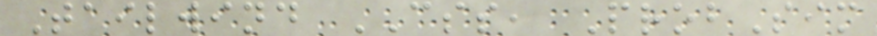Tailwind CSS, ProbSim
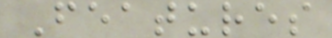Features
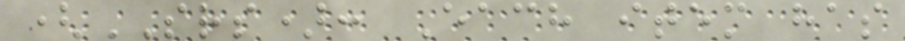(SRS): Each item has
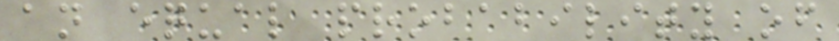an equal probability of
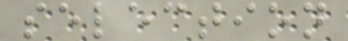selection
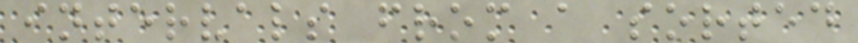intervals from a sorted
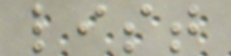list
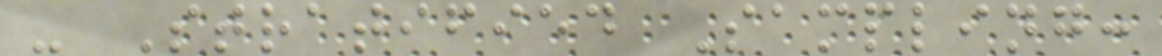- Stratified Sampling:
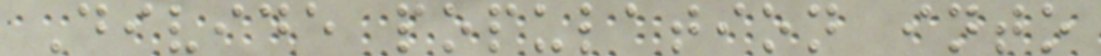Divide population into
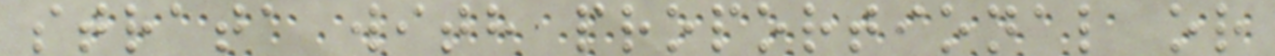strata with proportional or
